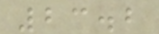23.2
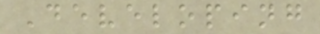Developing
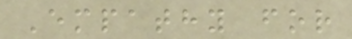Empathy for
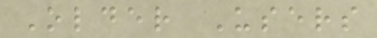Older Users
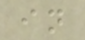in
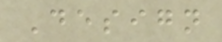Design
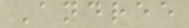Andree
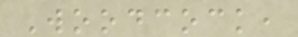Woodcock,
